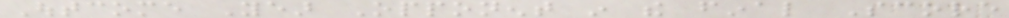Outcome Year Opponent in the final Score
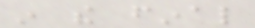in the final
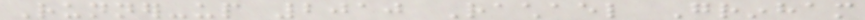Runner-up 2010 Rachael Grinham
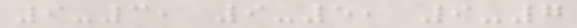9-3, 9-5, 9-7
